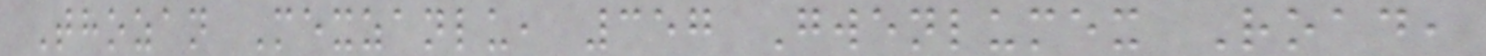Thozan Mexzanlu, 357 Gwenlumex Road,
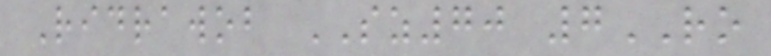Ridrawob SZ70 7RO
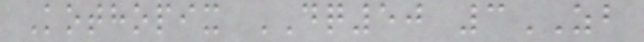Kothopix DQ50 3ZB
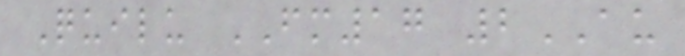Quilu FM17 2AU
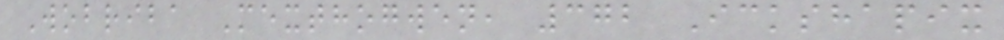Wobriba Mexthogwen, 372 Ickshapix
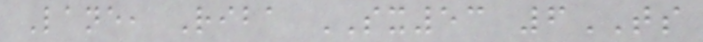Lane, Riba SX53 6TS
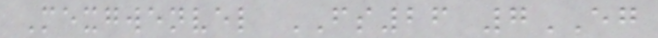Mexgwenvel FS26 7EG
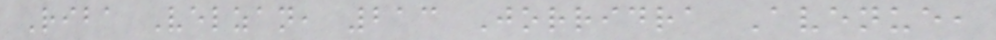Riba Velzan, 213 Jorridra Avenue,
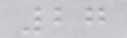27
